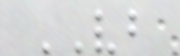VB
